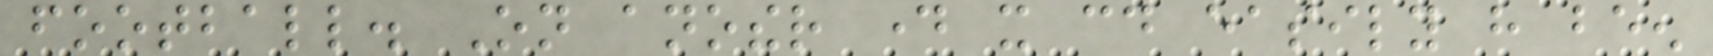football. On another day it could easily have been
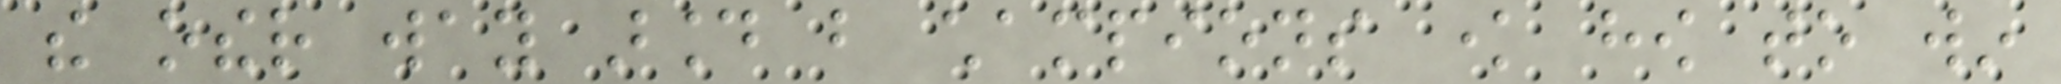the other way around but champions know how to win
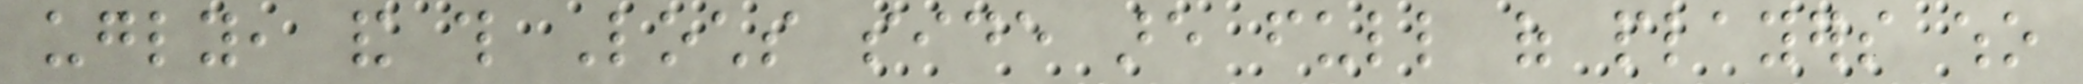ugly, and this Lochs side are full of players who
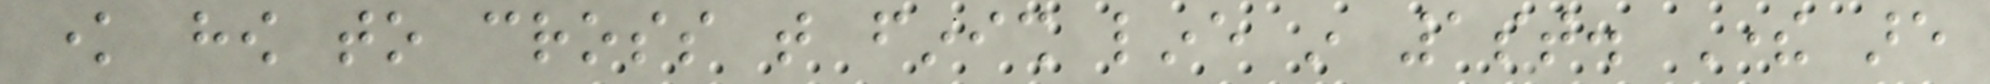know how to cross that finish line in 1st. There are
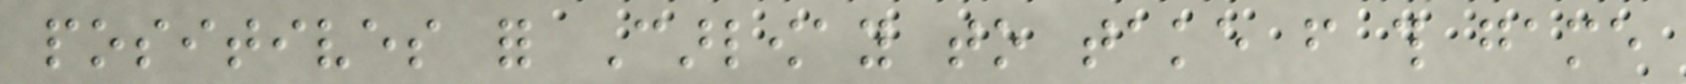positives for Carloway to take from this game
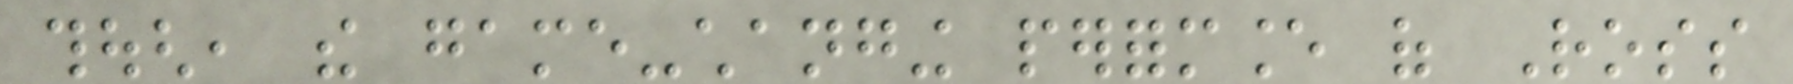though, the game-changing performance of Ross
